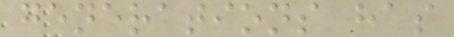generations has
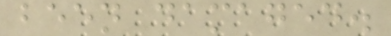been damaged.
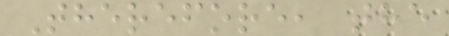Therefore, the
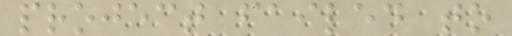project failed to
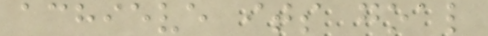achieve its goal
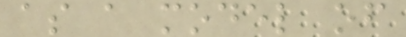as a model of
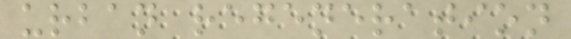urban regeneration
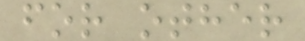for other
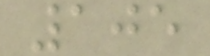105
